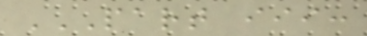PART III:
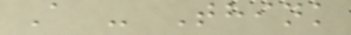A - Think
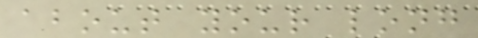about your long
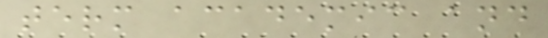term academic and
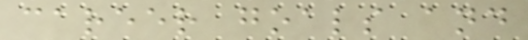career goals and
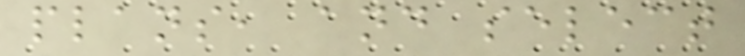plans, and select
